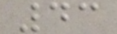43
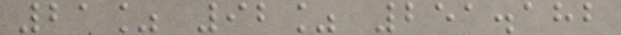21% 92% 251.182
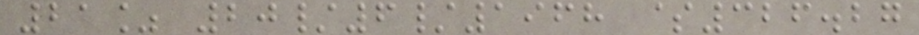21% 20/6/1968 $326.27
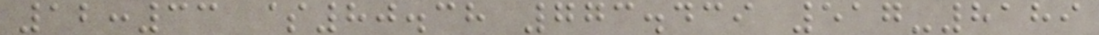12:33 $80.38 773.439 517-8189
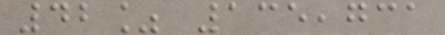42% 135,731
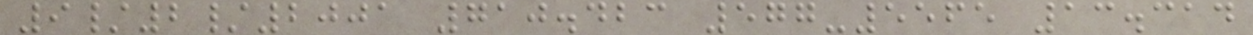9/2/2001 710.423 577-5565 13.314
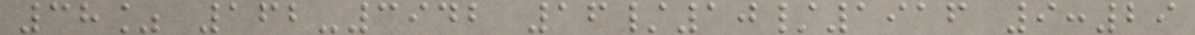38% 162-3942 16/10/1916 9:29
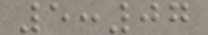5:07
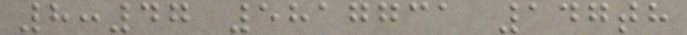8:47 5817731 147th
